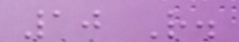10 R.
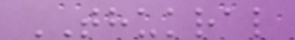THUKRAL
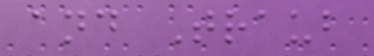and Traub
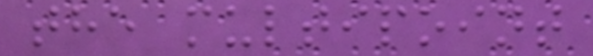the multipoint
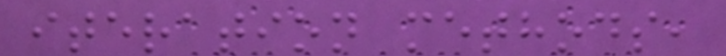iteration methods,
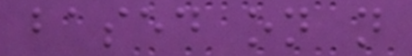based on n
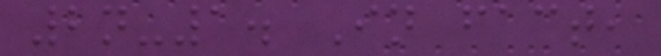2n-1. In fact,
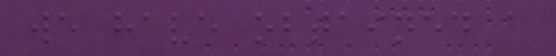we have obtained a
